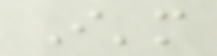I'm
